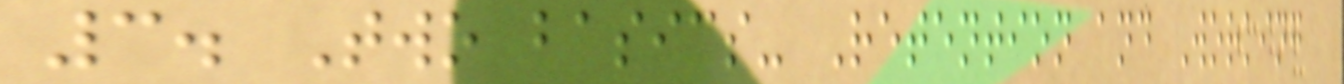3. Two basics- Retention and Working
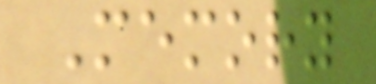Memory
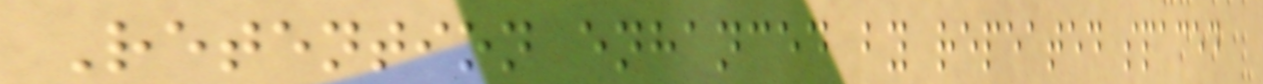Retention enhanced by repeated spaced
